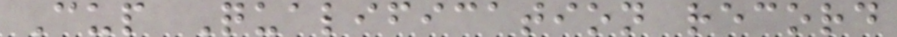Cup Qualification record
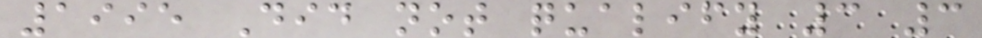1995 Did not qualify 3 3
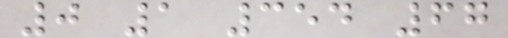0 1 354 67
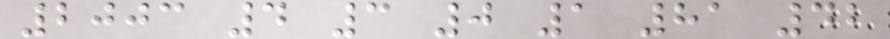2003 4 3 0 1 81 42
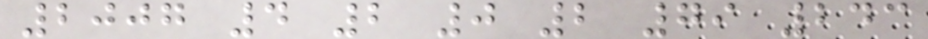2007 4 2 0 2 79 243
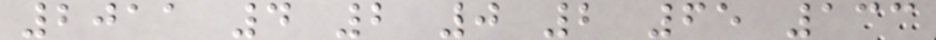2011 4 2 0 2 65 133
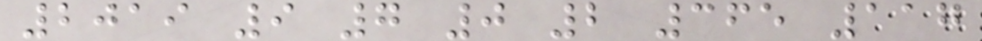2019 9 7 0 2 365 117
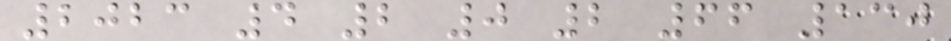2023 4 2 0 2 66 130
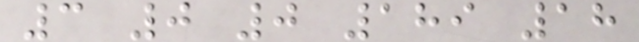3 0 0 189 18
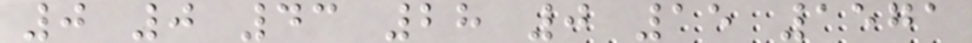0 0 43 28 0 15 1571
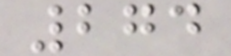274
